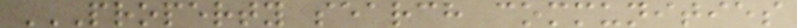PROPERTY SEARCH COMMUNITIES
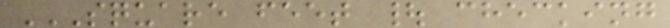SQUARE FEET | CHECKING
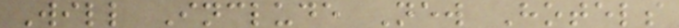Will Include New Hotels
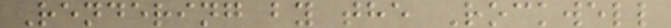Rendering by the Rockwell
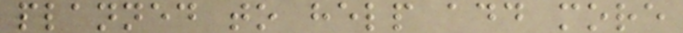planned to help add more
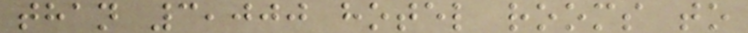than 3,000 hotel rooms to
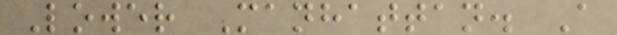Lower Manhattan. A
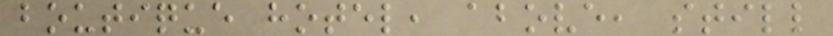boutique hotel, above, still
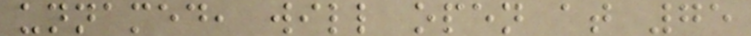unnamed, will open at 75
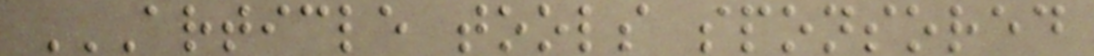ARTICLE TOOLS SPONSORED
